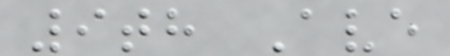9th Ave
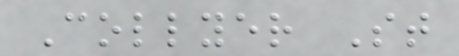Collyer St
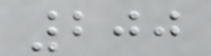200
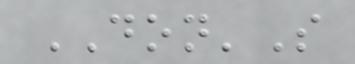DON'S
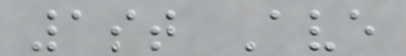1st Ave
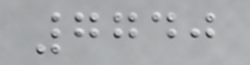7740
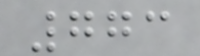773
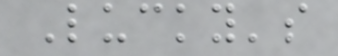Lucky's
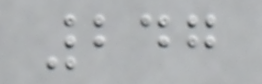247
